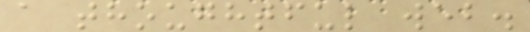a thoughtful web.
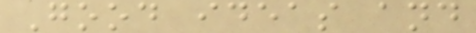Good ideas and
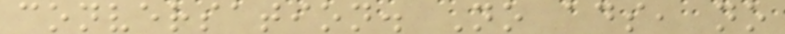conversation. No ads, no
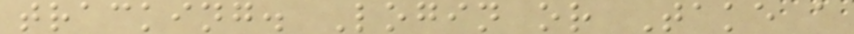tracking. Login or Take a
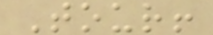Tour!
